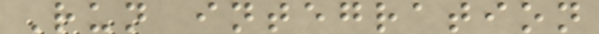Run integration
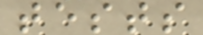tests
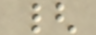{
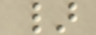}
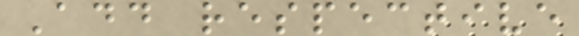Add respective
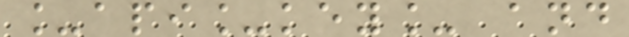_api_key_ and
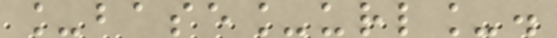_base_url_.
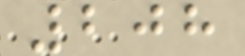208
